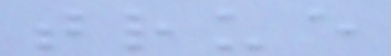true
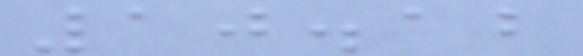10.12
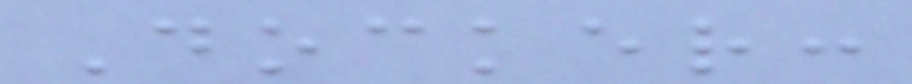Docker:
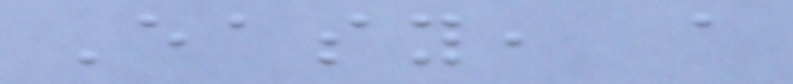Easy, a
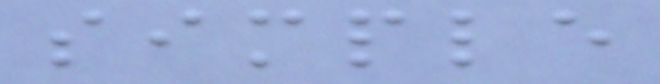simple
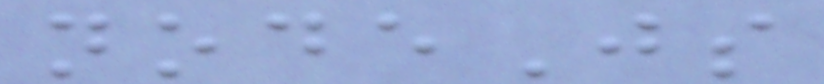nodeJs
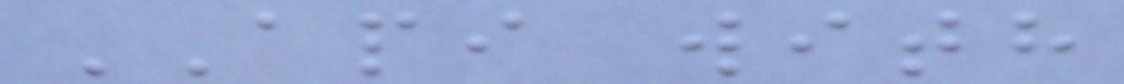API with
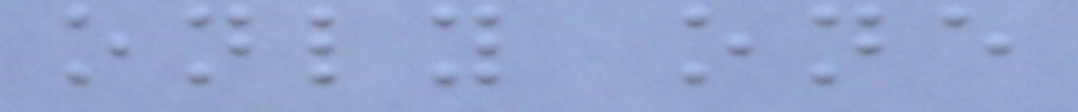only one
